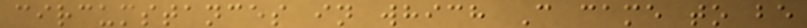circumstances in which C came to be
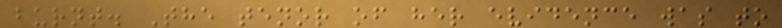burnt. The tenor of her evidence was to
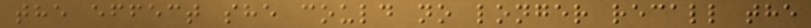the effect she could no longer recall the
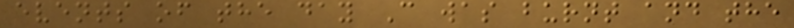events of the day C was burnt and the
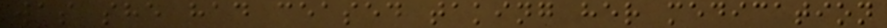was she had ceased taking her medication
